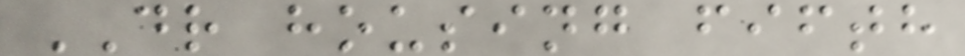DR housing fifth
